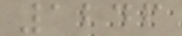1246
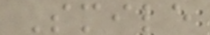Smile
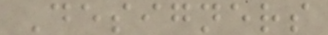Designers
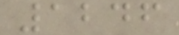1246
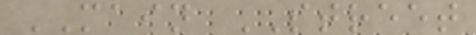MAIN STREET
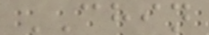CHIN
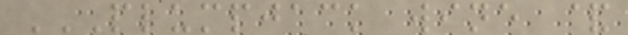PLUMPJACK WINE &
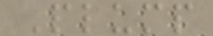Plump
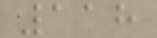118
